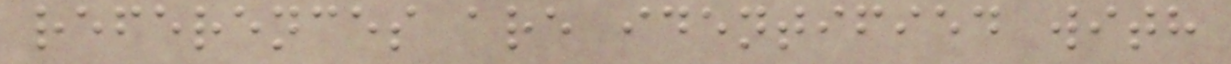references are identified with
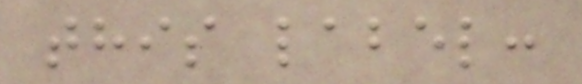this label:
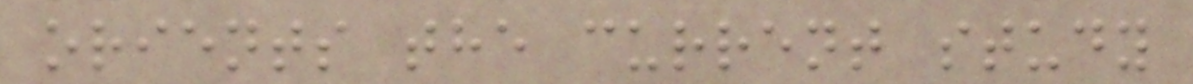orients the current study
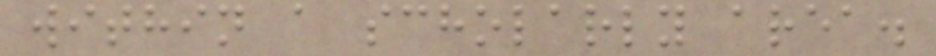within a scholarly area.
